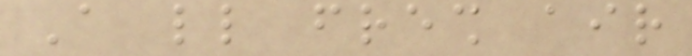A little fresh air
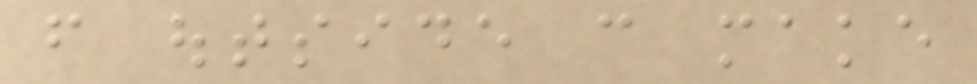from outside can make
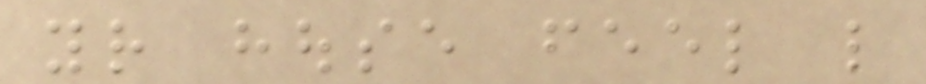your house feel like
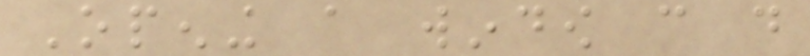Opening a window can do
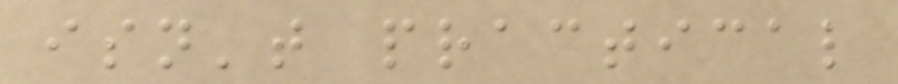isn't practical
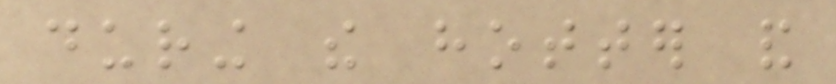during the hotter and
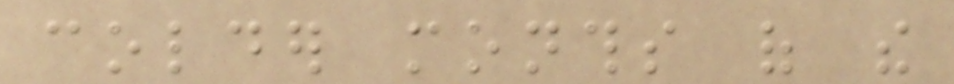colder months of the
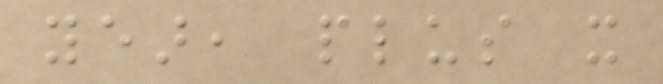year, plus it
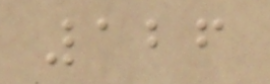126
